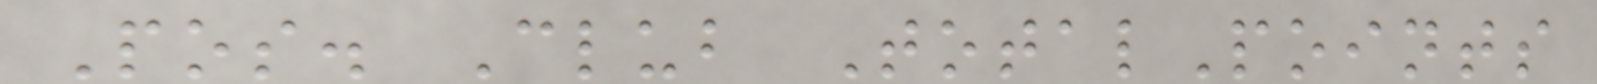Pos. Club TotalPoints
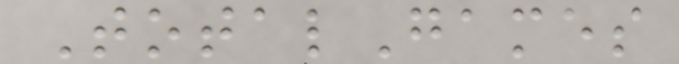TotalGames
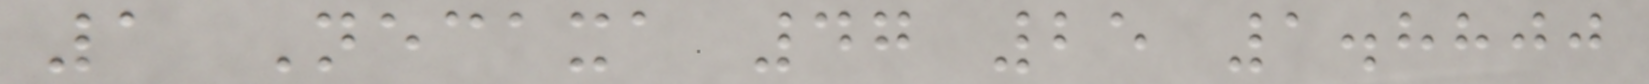1 Necaxa 47 25 1.8800
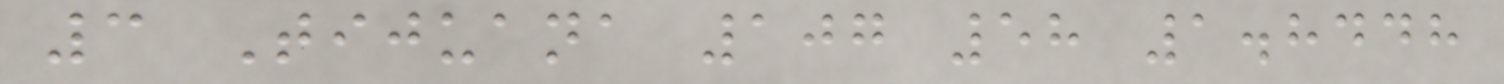3 Tijuana 107 58 1.8448
